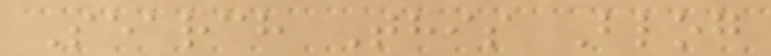Search This Blog
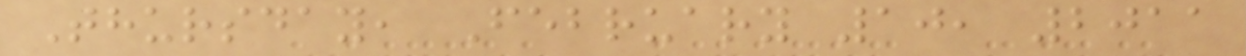Thursday, February 10, 2011
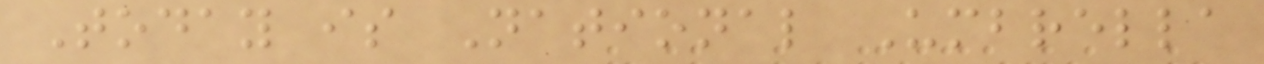Today is National Umbrella
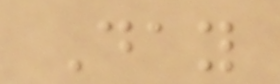Day
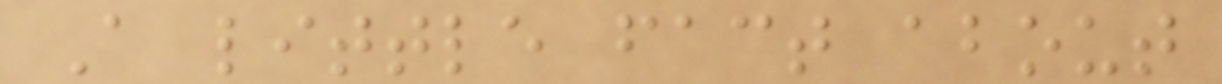A little fact about
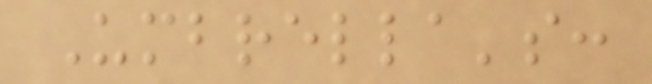Umbrella's:
